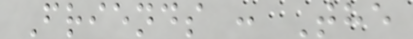Friends : The
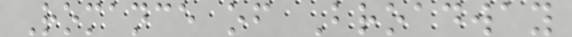Romance of Broadway
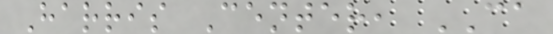Harris Center, CA
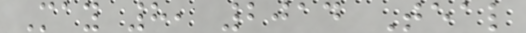May 8, 2014 Teal
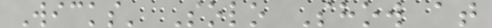Wicks' Solo Show at
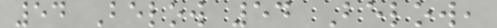54 Below 54 Below,
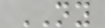NY
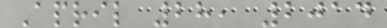April 28, 2014
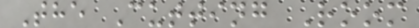The Cutting Room
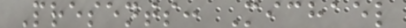Presents: Michael
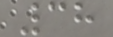38
